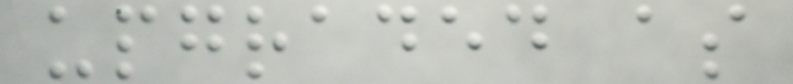upgraded as
